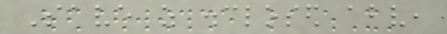Save as disclosed above,
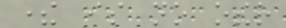there is no other
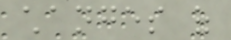changes of
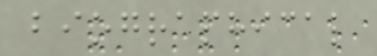biographical
